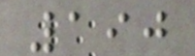190
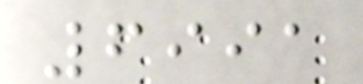6991
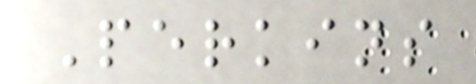Perkins
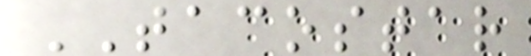TACOSTAR
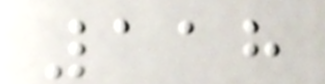118
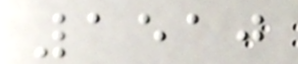1510
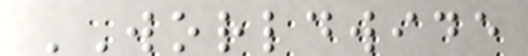WORLDWIDE
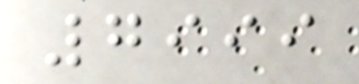7999
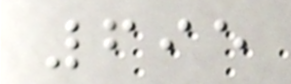695
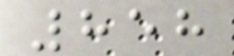858
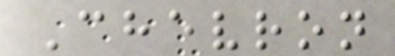Chevron
